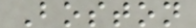Boston
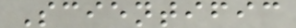Scientific
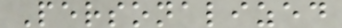Personalized
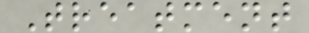Treatment
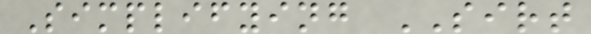Simplifying SIRT
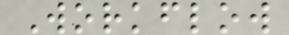Workflow
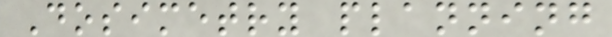Dosimetry planning
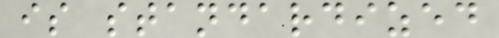is standardized
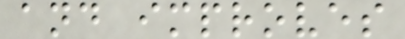and improves
